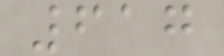617
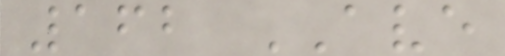162 AVE
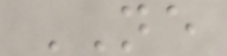NE
